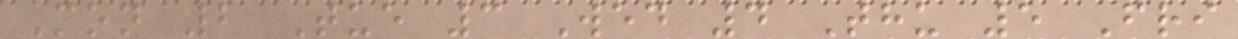Mon 2 Tue 3 Wed 4 Thu 5 Fri
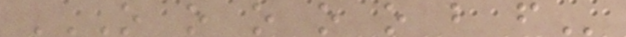O O O O O B F
